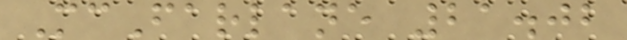McFarlane 21.02
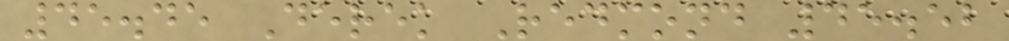45.45 Derek Redmond 45.52
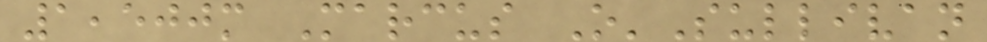1,500m Marcus O'Sullivan
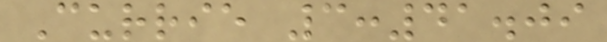Currie 3:41.09
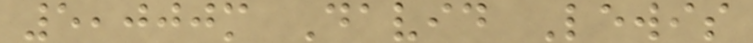5,000m David Lewis
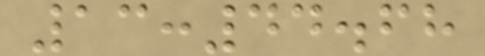13:44.68
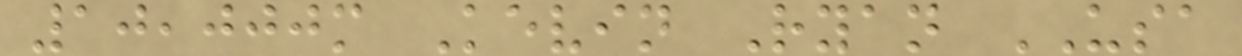10,000m Kevin Ryan USA
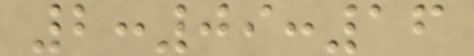2:09:16
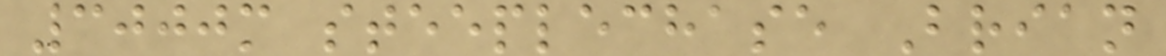3000m steeplechase Brian
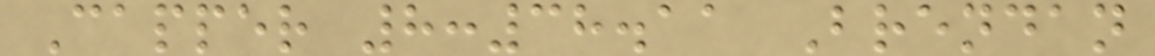Capper 8:38.11 Brendan
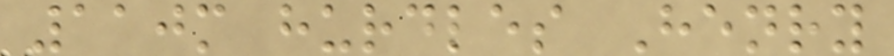110m hurdles Henry
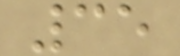35
